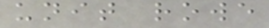unit rowe
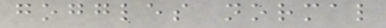goggles normal
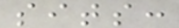sits:
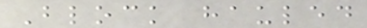Block hauled
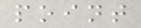point
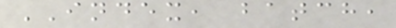INDEX, batch,
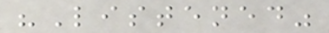"Listened"
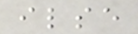ilse
